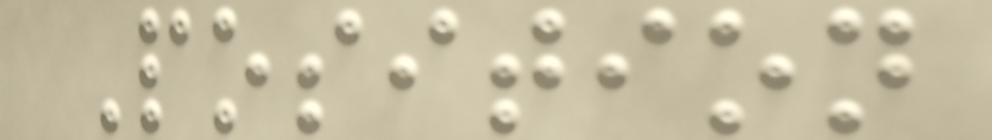Position
